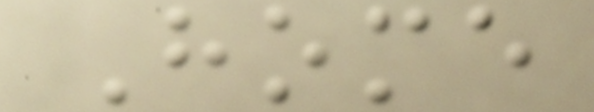Home
